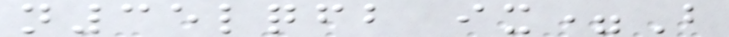n35lqfb ix=B
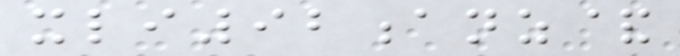xli92anz&
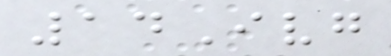14Ivg
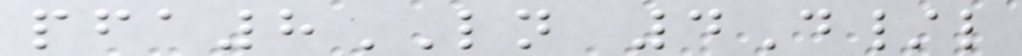pfa8LN 4D/l
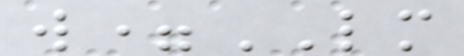w=LM
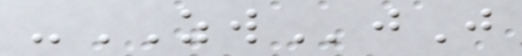-ZWjJ
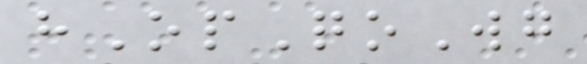hOpQoWg
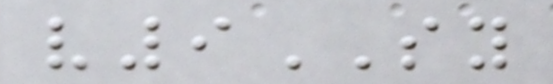v9SY
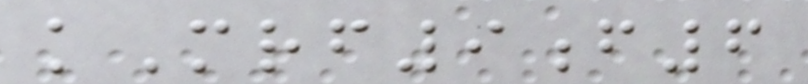kMrf9f6
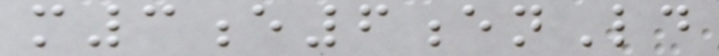m3e6enLd
